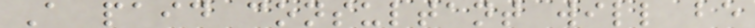A paid consultant will be
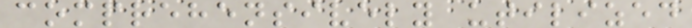comprehensively utilized
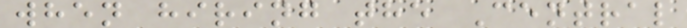when hiring the Central
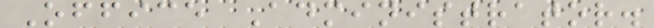Office Administrator.
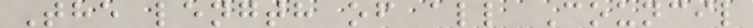The length of all Council
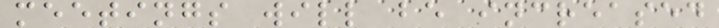meetings will be increased
